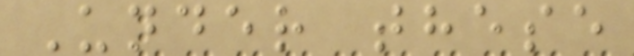Under these
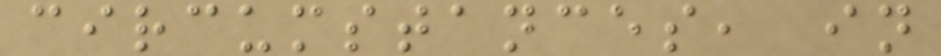circumstances, in
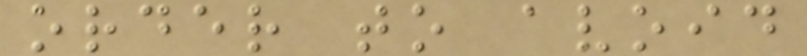order to avoid
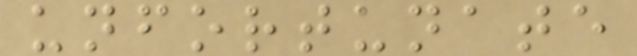unfortunate
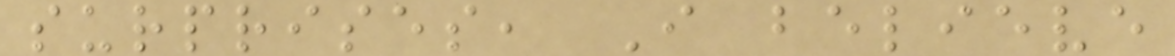surprises, I believe
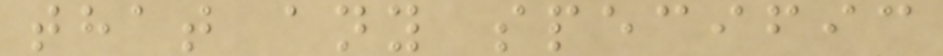that any specific
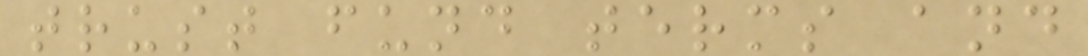trust fund terms and
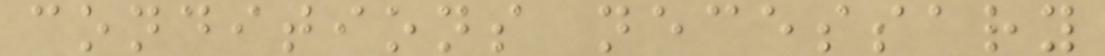conditions necessary
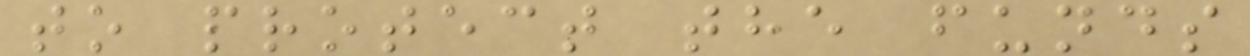to protect the funds
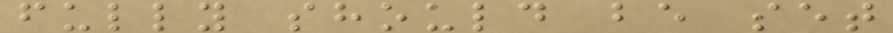fully should be set
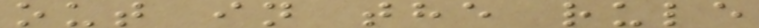out in the rule
